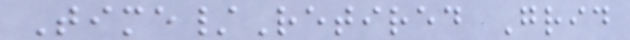Time/Retired Grid
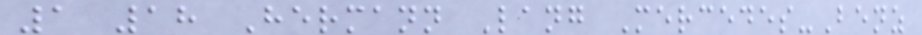1 18 Hermann Lang Mercedes-Benz
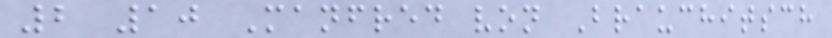2 10 Manfred von Brauchitsch
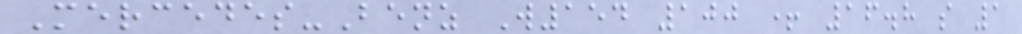Mercedes-Benz W154 100 + 16.8 s 1
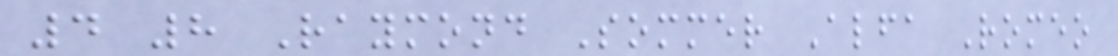4 8 Raymond Sommer Alfa Romeo
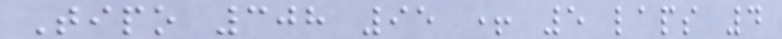Tipo 308 95 + 5 laps 4
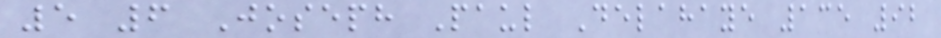5 6 Joseph Paul Delahaye 135 92
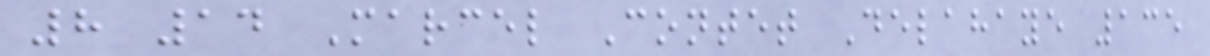8 14 Marcel Contet Delahaye 135
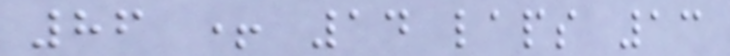86 + 14 laps 13
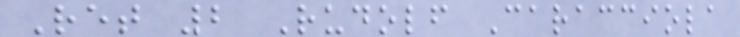Ret 2 Rudolf Caracciola
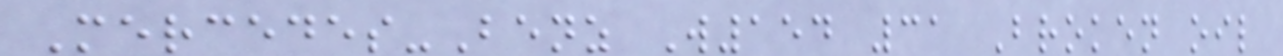Mercedes-Benz W154 31 Broken oil
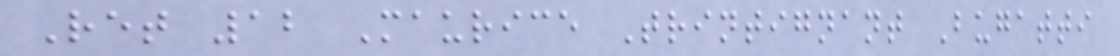Ret 12 Maurice Trintignant Bugatti
